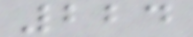224
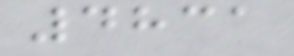4831
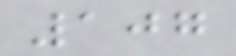107
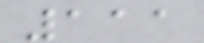111
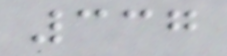337
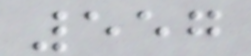557
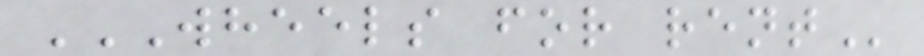WHEELS FOR RENT
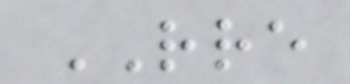RRE
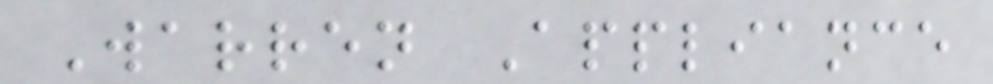Warren Appliance
